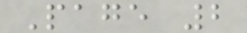Page 2
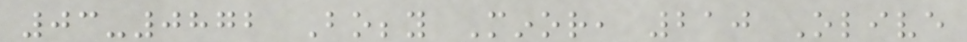03-0872 Bobby Minor, 210 Olive
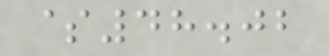$48.02
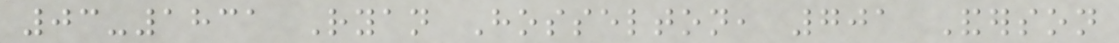03-1831 Ryan Hosselton, 701 Anderson
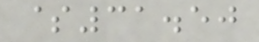$31.50
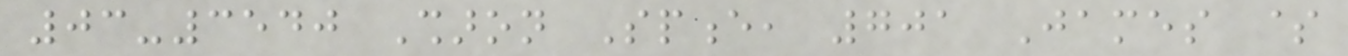03-3540 Sharon Spence, 701 James $
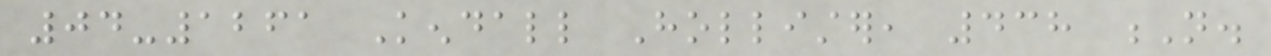04-1261 Kendall Hollister, 438 N.
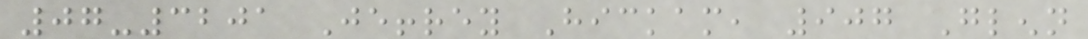07-3201 Jeffrey Hickam, 907 Glenn
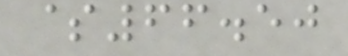$66.50
